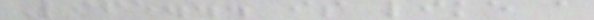Life... is like a
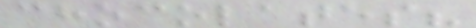chocolates?
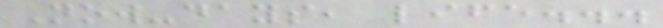Now-days, life...
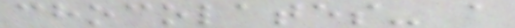chocolates- a
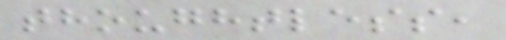thoughtless,
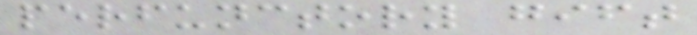perfunctory gift
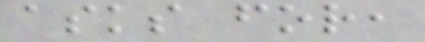asks for,
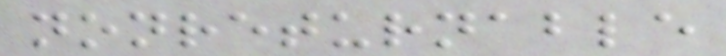nonreturnable
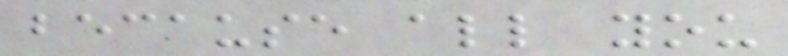because all you
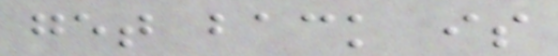get back is
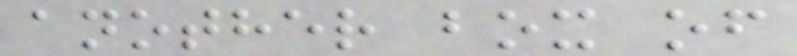another box of
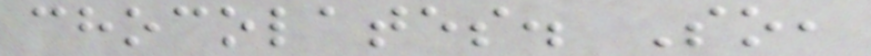chocolates. So,
